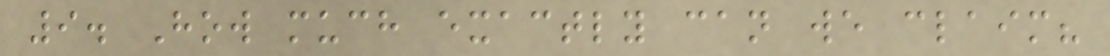9. How much exactly can we claim?
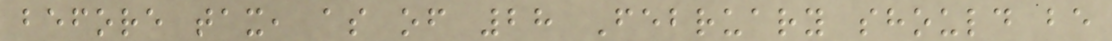before tax, as of 28 February should be
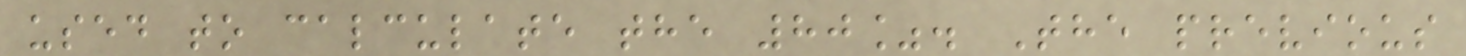used to calculate the 80%. The previous
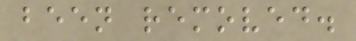been removed.
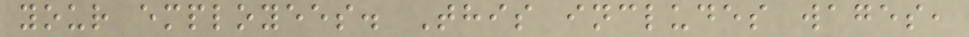your employees. This includes wages,
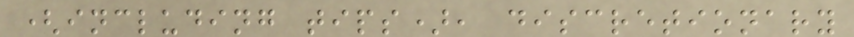(including tips), discretionary
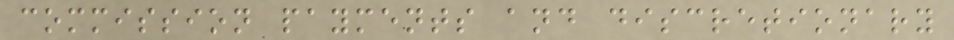commission payments and discretionary
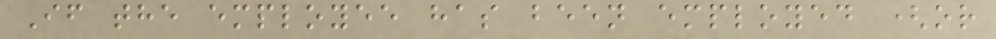If the employee has been employed (or
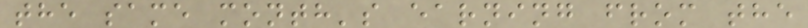the same month's earning from the
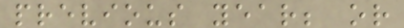previous year; or
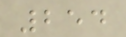254
